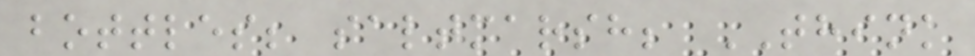bottles; saltmarsh; THINK
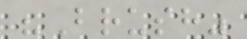"Brush"
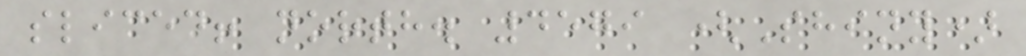sliced! north. 4579 (Shiny)
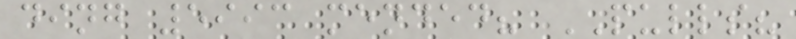ding 5993 mended? PULLS?
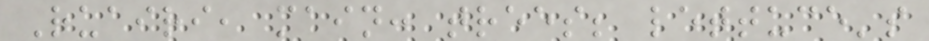Ruairi, main: trees; lettuce's
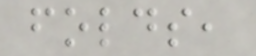folds,
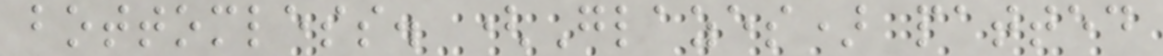bottomless. (Glazes) patted
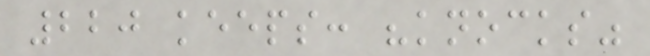220 keeps: "knocks"
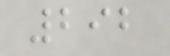292
